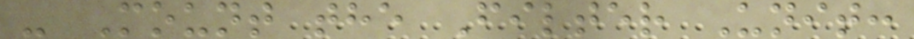- Mount the Filter Unit:
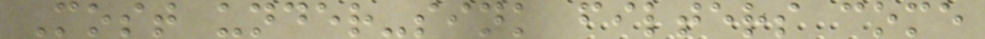Most under-sink filters come
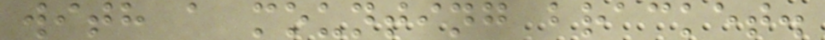with a mounting bracket.
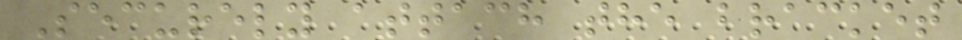Securely attach the bracket
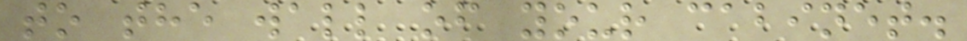to the wall of your cabinet.
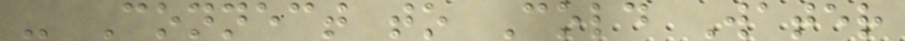- Connect to Cold Water
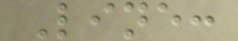Line:
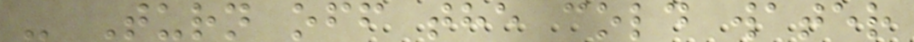- Turn off the cold water
